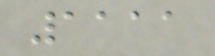1111
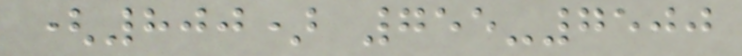(800) 755-7500
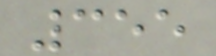355
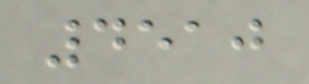4510
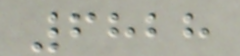6828
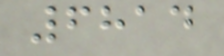6814
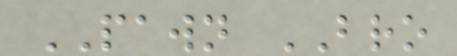PAWN BRO
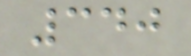340
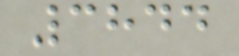3844
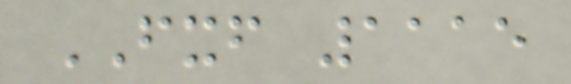FXF 1115
